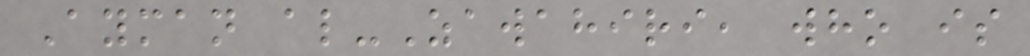Ayman al-Zawahiri, who is
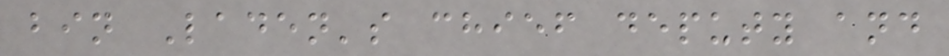bin Laden's chief deputy and
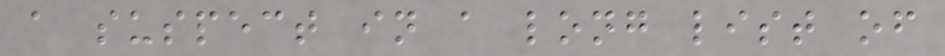a suspect in a long list of
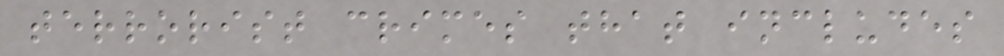terrorist crimes that includes
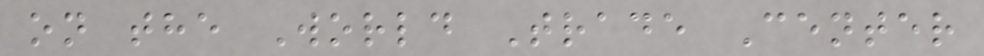on the World Trade Center
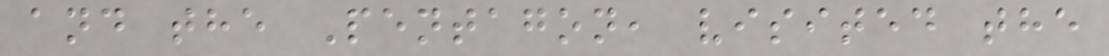and the Pentagon, visited the
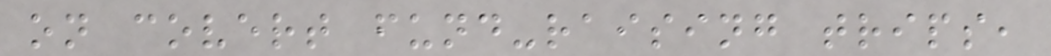on covert fund-raising trips,
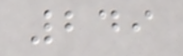249
